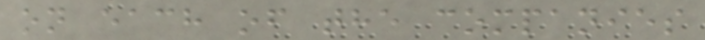on each of the companies
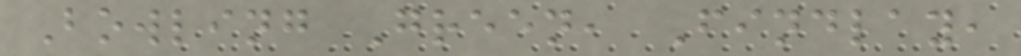Bowling Green, Findlay,
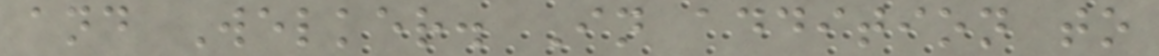and Welker. In addition to
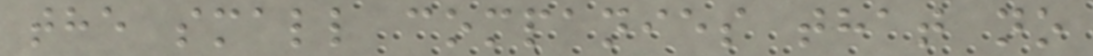the small companies that no
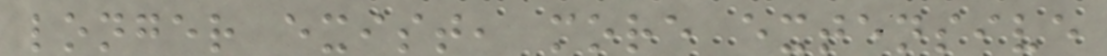longer exist, more extensive
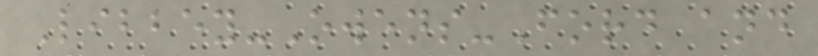Libbey-Owens-Ford and
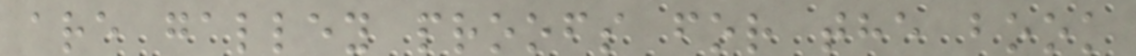are galley proofs for the book
